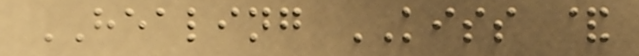HEALING KISS &
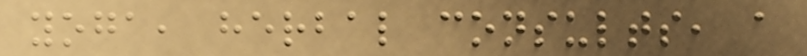yoga, herbal consults, a
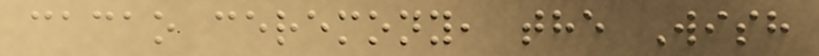cacao ceremony, the Wish
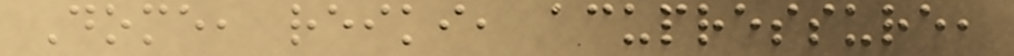Dome, reiki, acupressure,
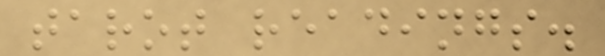tarot readings.
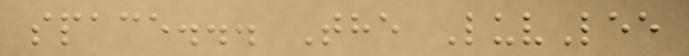space... The LuvLee
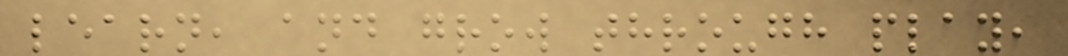learn, and grow through play,
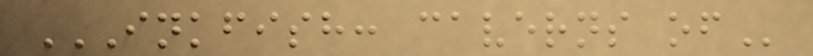INKFISH: CAVERNS OF
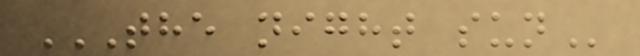THE NIGHT SUN
